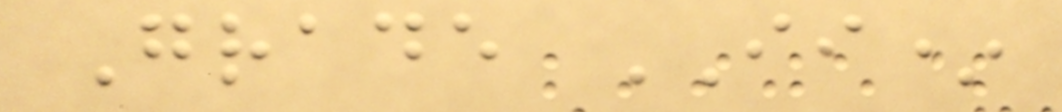Grade II*
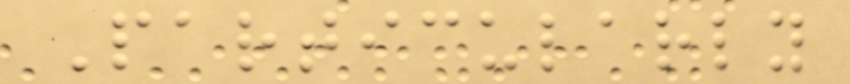Particularly
